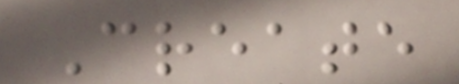Create
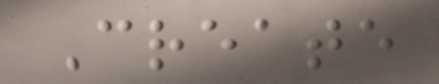Create
